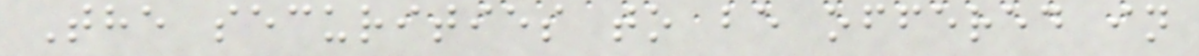The securities to be offered in
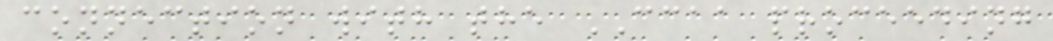connection with the CCAA proceeding
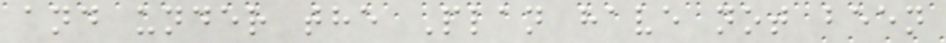and under the Plan have not been
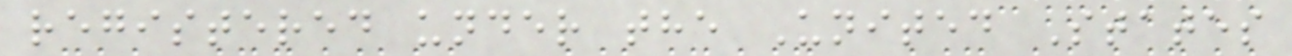registered under the United States
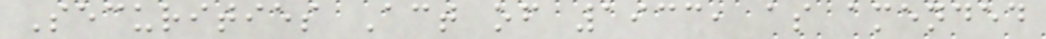Securities Act of 1933, as amended
